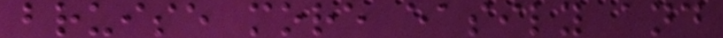bruise more easily and
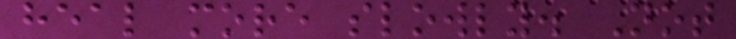heal more slowly. Not
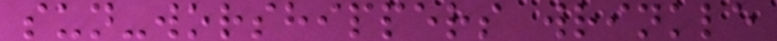sun-worshippers wrinkle
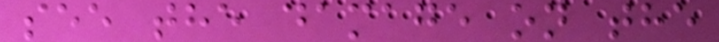see the damage on the
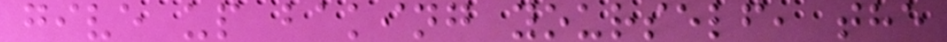give up baking yourself, the
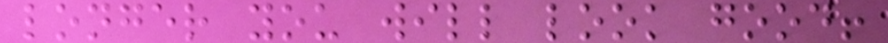longer you will look good!
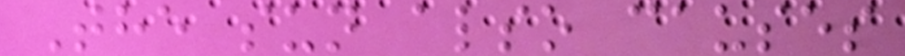The sun also causes
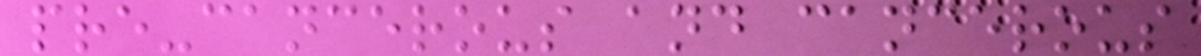pre-cancerous and cancerous
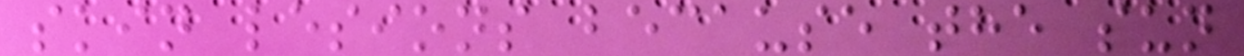skin lesions because the sun
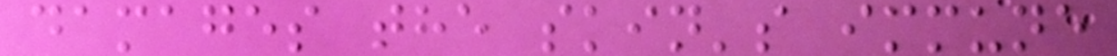damages the skin's immune
